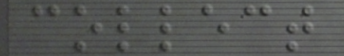collect
